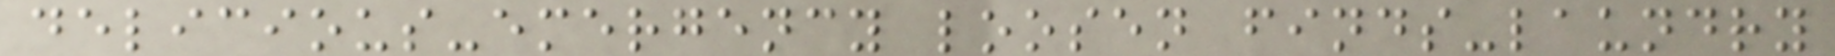delicious-emergency loosen finds-laundry
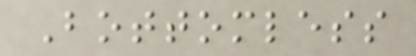Bottomless
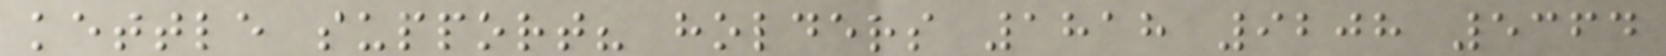kettle support? holders 1818 9208 5364
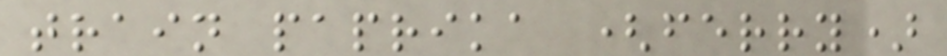train paprika (ferry)
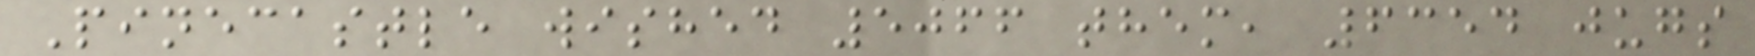Pinecastle wished 5066 them, 6354 jugs
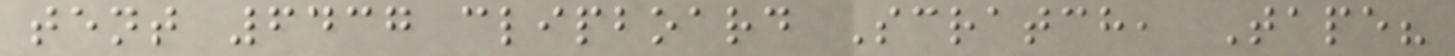tent 6437 clipboard Scratch, Tape?
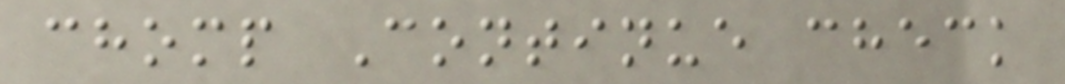chomp Continue check
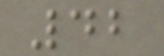42
